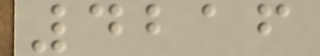4216
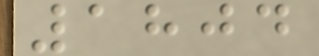1804
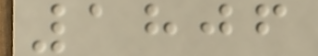1806
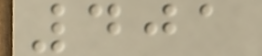401
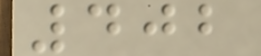402
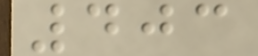403
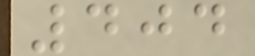404
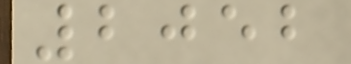2052
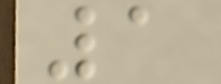1
